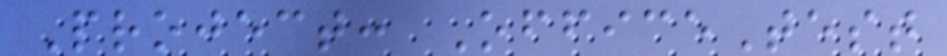Project: OfficeTest
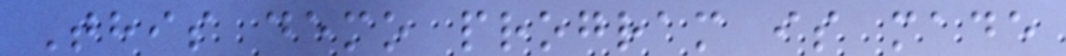This demo program is made
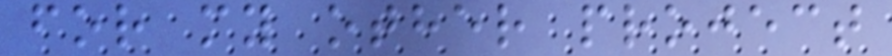for my other project
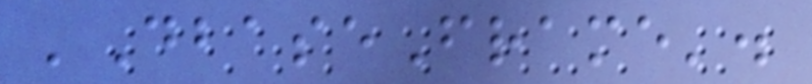'DbaseFrame'.
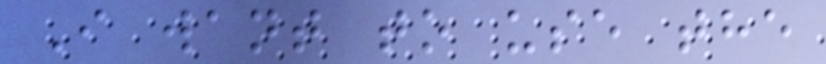I want to use the
